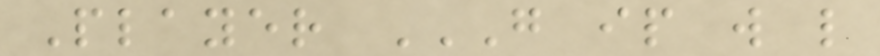Player G IP W L
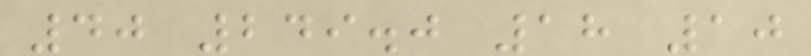40 249.0 18 10
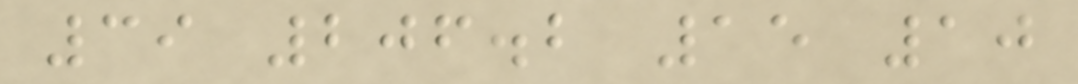39 206.2 15 10
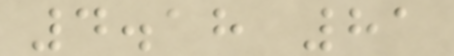4.18 81
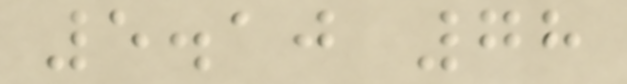5.10 78
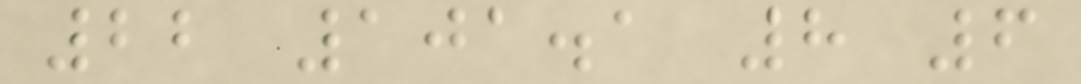22 101.1 8 6
